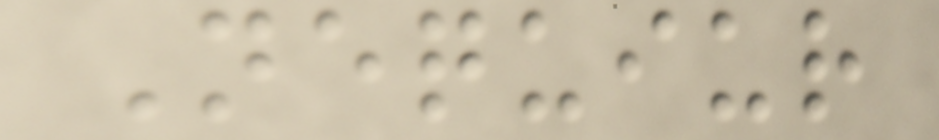Nequiur
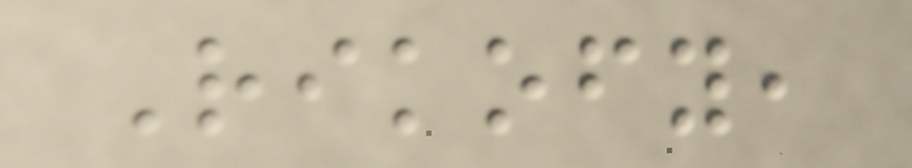Rikofy,
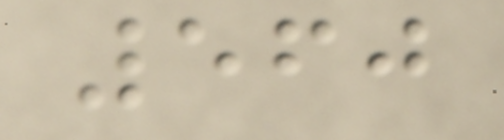560
